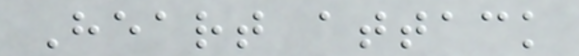Heart attack
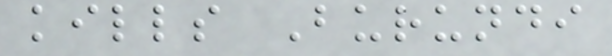kills Burundi
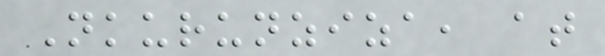Nkurunziza, at
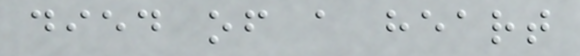died of a heart
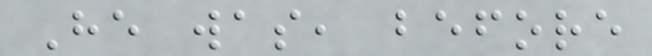He was, before
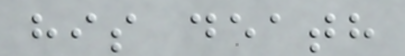his death
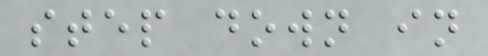step down in
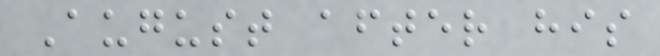August after his
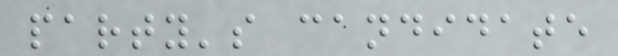party's candidate
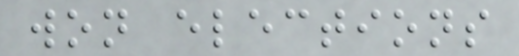won elections
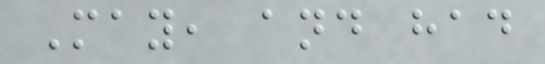May, and had
